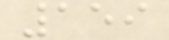159
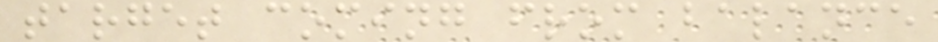target coming from balance
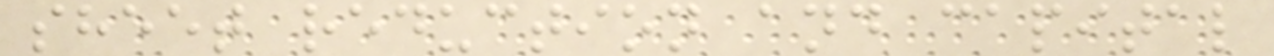sheet reduction and capital
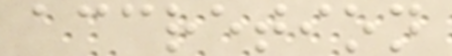accretion
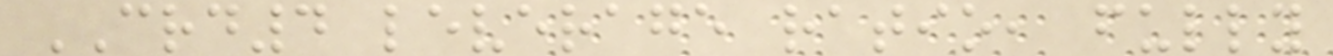CRD4 leverage ratio, fully
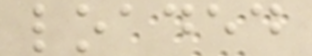loaded
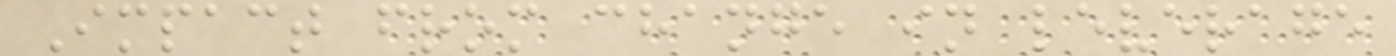Impact from change in leverage
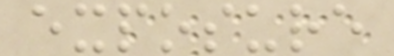exposure
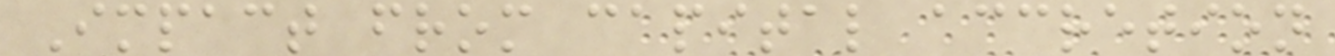Impact from capital accretion
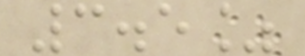3.5%
